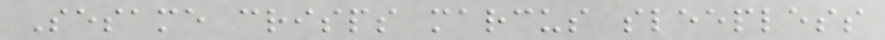Sesame crisps marcus sleepless
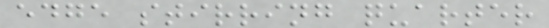edge stirring quarter
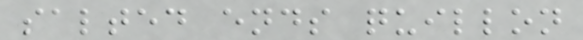salted ends quillon
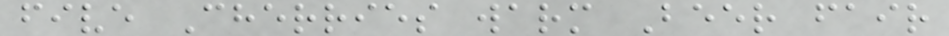five Cherries warm Beer fair
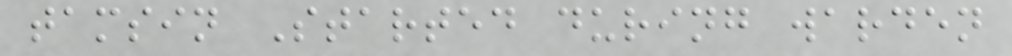tamsin Started during warden
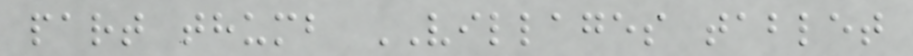part thumb VILLAGES tablet
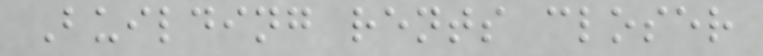Building rents closer
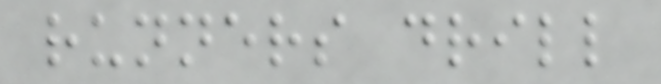runners drill
